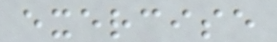exercise
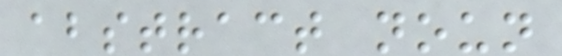abstract noun
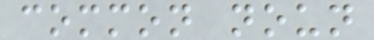common noun
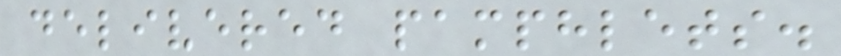delivered pamphlets.
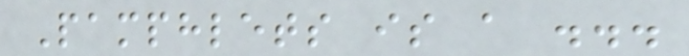Pamphlets is a ...
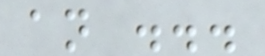an ...
